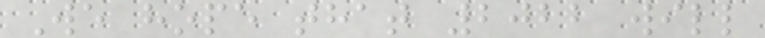We hope that 2022 will
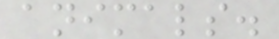animals.
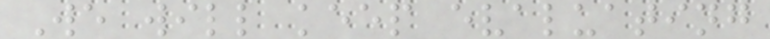We will keep evaluating
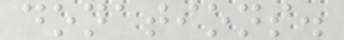donations.
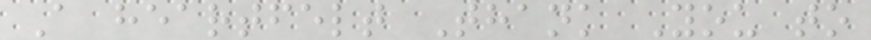A heartfelt Thank You to
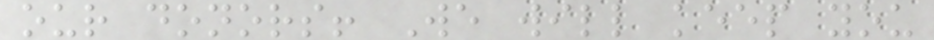our donors! We will keep you
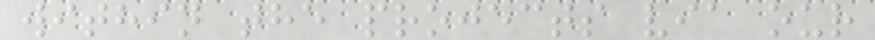within the projects via our
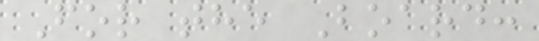For the Board:
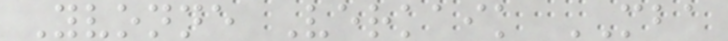Yvonne Verkaik MBA
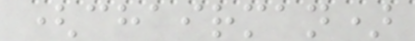(chairman)
